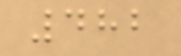482
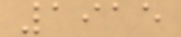1915
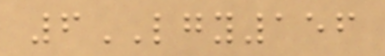6LGY156
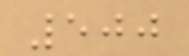500
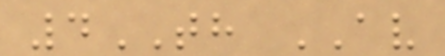4TH AV
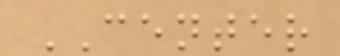CENTER
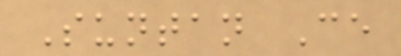Suntan Ce
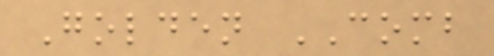Golden COMB
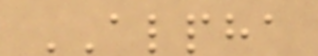ALPHA
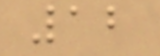12
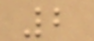2
